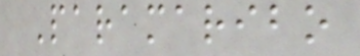Paramaribo
